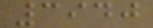3940
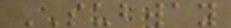SUBWAY
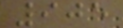905
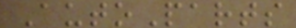AutoParts
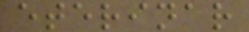eterinar
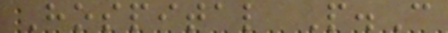Hospital P.C
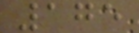175
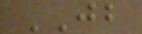JB
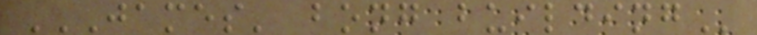JAMES' BONG BUILDING
